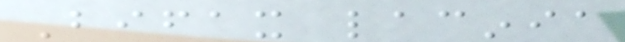Bifax lacinia
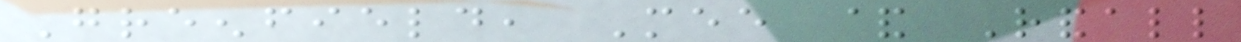Greenfield, Mee & Randall
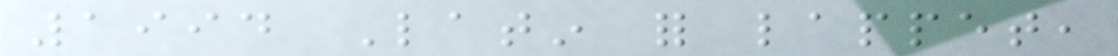1994 Latin for lappet,
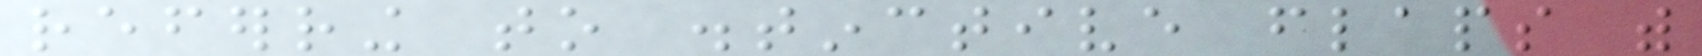referring to distinctive flaps with
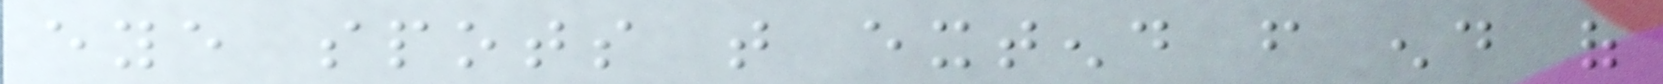eye spots that extend from end of
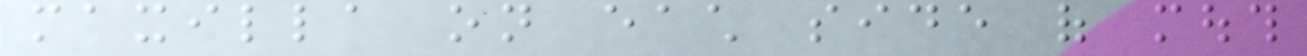maxilla on each side of mouth
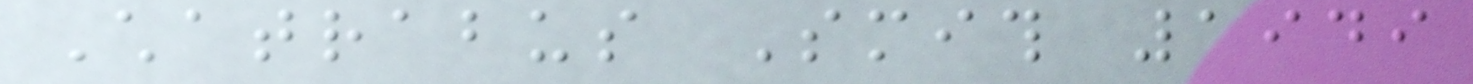Chatrabus Smith 1949
